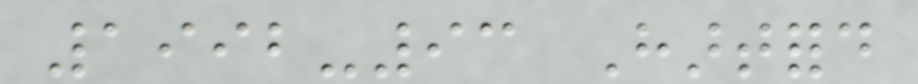1992-93 Hartford
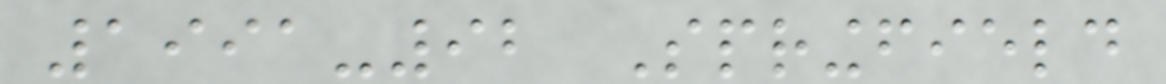1991-92 Springfield
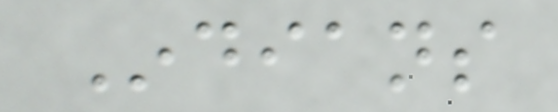Indians
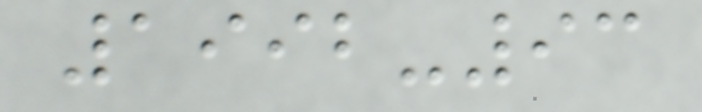1992-93
